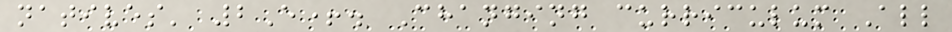natives' 2E+. Changing curriculum All
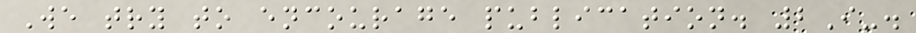We try to encourage publication. 2I-.
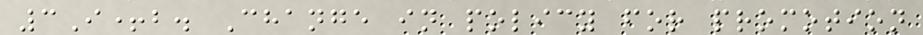3I+b. Change in policy for promotion
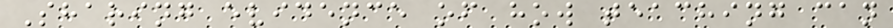Sharing evidence of how teaching can
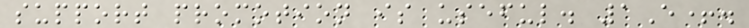support promotion is useful. 1E+.
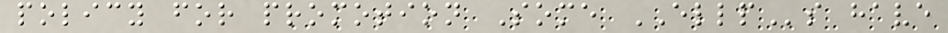policy for promotion Some ELLPs have
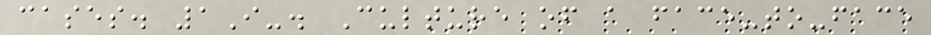cases. 1I-. Culture of a face-to-face
